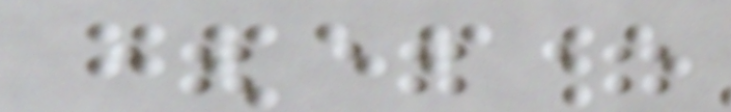===
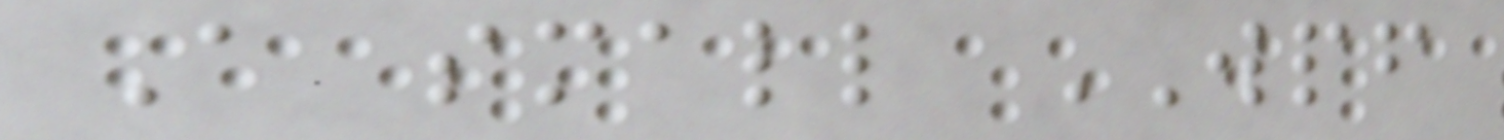A small WPF
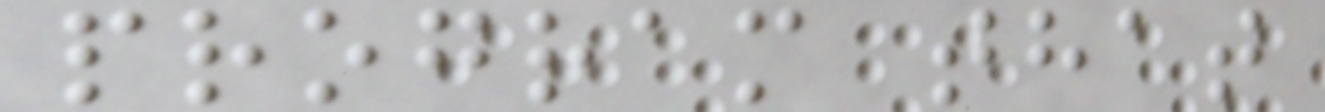program that
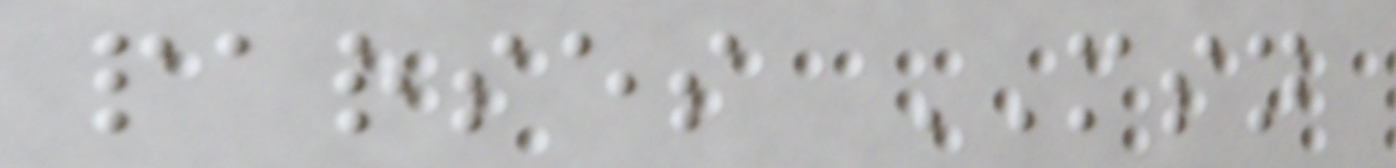parses MSN
